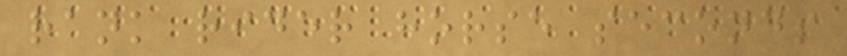rank rider horse seconds
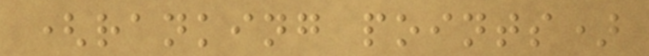(ranking points)
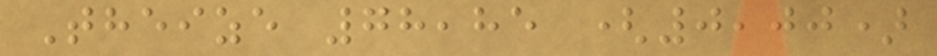Theize 78,85 (0,00)
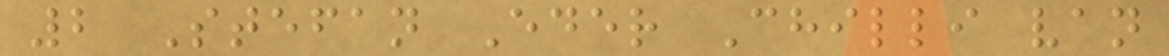2 Stefan Eder Chilli van
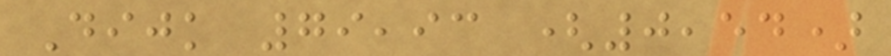Dijk 79,93 (0,54)
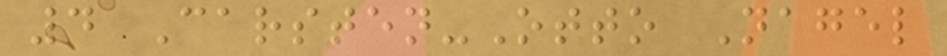4 Carsten-Otto Nagel
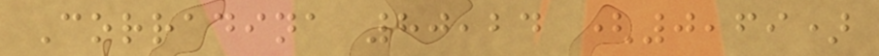Corradina 80,24 (0,69)
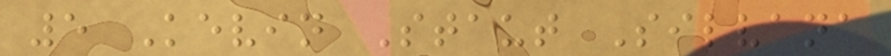5 Kevin Staut Silvana
